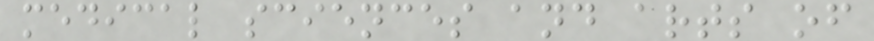medical sciences and arts of
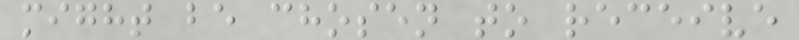might be chosen to receive
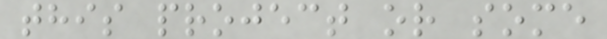this project or some
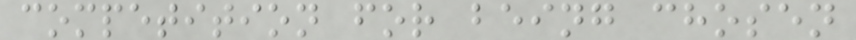competition for being chosen
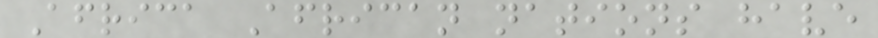Africa African nations have
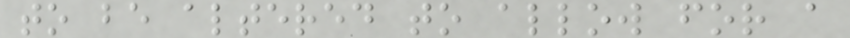to be altered to allow for a
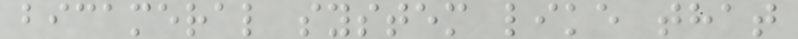bicameral system like that
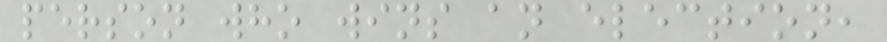person who wins an election,
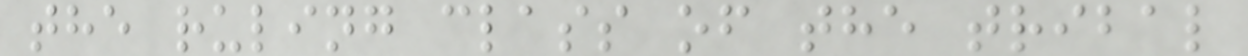the ruling class of the tribal
